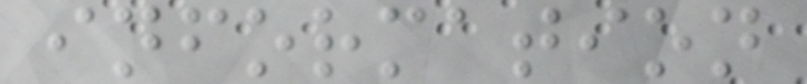information
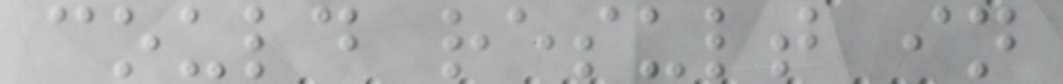could result in
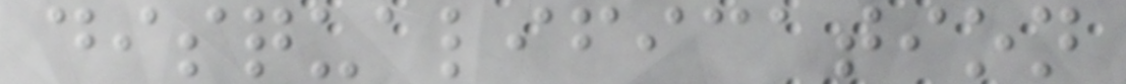disqualification
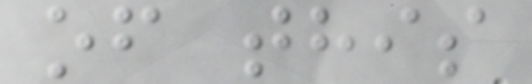of this
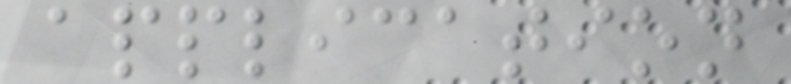application
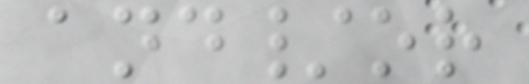and/or
